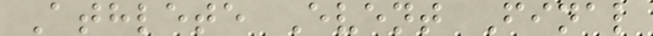Athlete Event Final
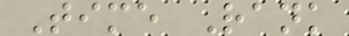Time Rank
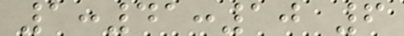1:41:10 6
